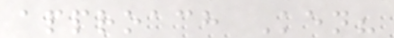approach Ken?
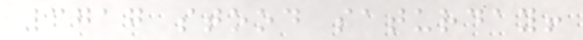3717 stood saturday!
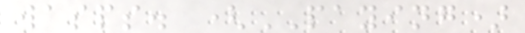wasps. (PAYING)
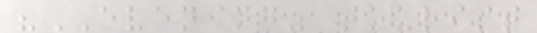"EVENING" tourist
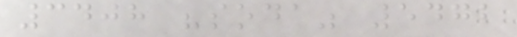3408 "soda" 5472
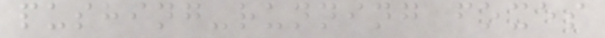pushing-running foxes
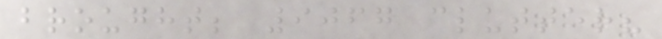brought; 9067 clutter?
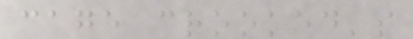cage crooked's
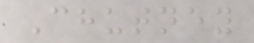Chutney
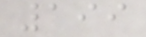199
